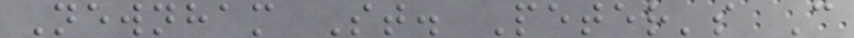Newnham St. Peter's C
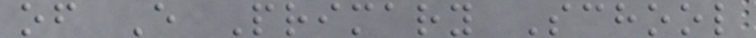of E Primary School
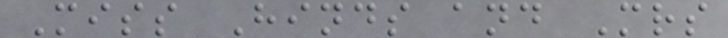Miss Hinds and Mrs
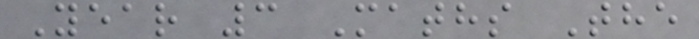Year 3 Maths The
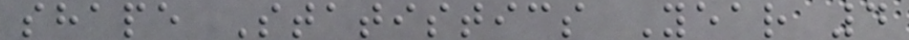shape Statistics Year 4
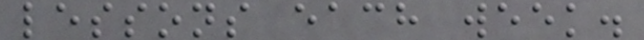lessons each week.
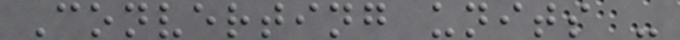Converting units -
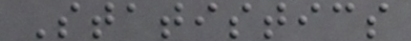Statistics
